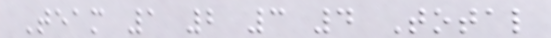Team 1 2 3 4 Total
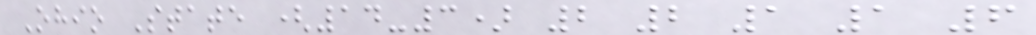Ohio State (14-3) 2 2 1 1 6
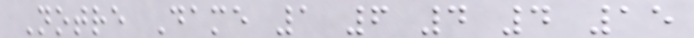Notre Dame 1 6 4 4 15
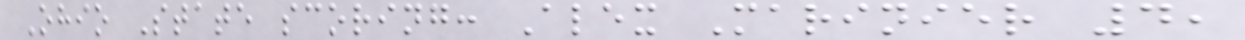Ohio State scoring: Alex Marinier 4,
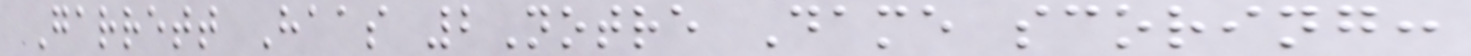Garrett Haas 2Notre Dame scoring:
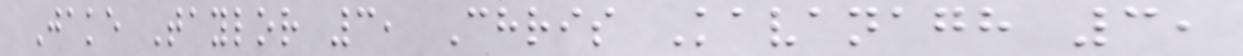Jake Taylor 3, Chris Kavanagh 3,
